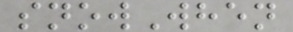snowWhen
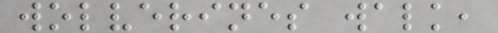wolverines walk,
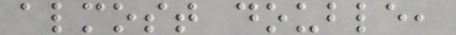almost double,
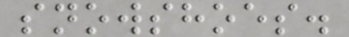snowshoes.
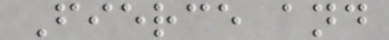Fierce and
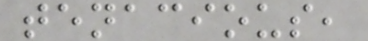tenacious,
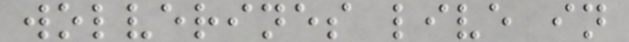wolverines live in
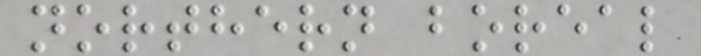northern boreal
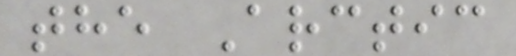the Arctic
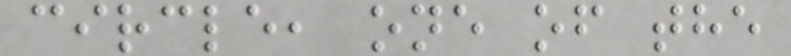circle, one of the
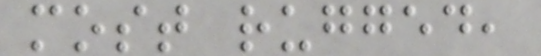most rugged,
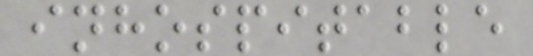inhospitable
